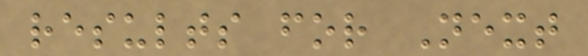results for Next
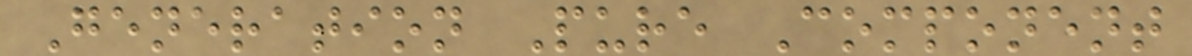Generation Pure Component
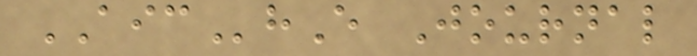AIChE Journal
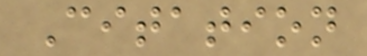Citation
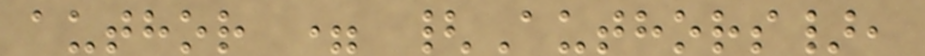author = {Authors},
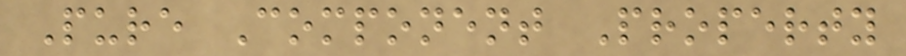Pure Component Property
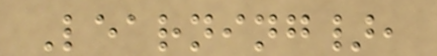Learning},
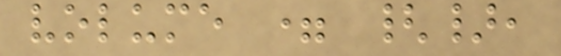volume = {},
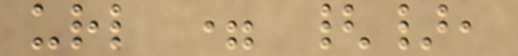url = {},
